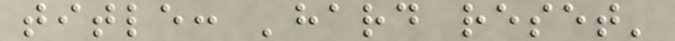title: 'hard reset'
